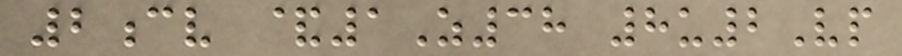2cv &1Z38 8u2Vp
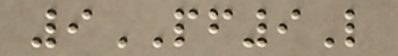9PF9L
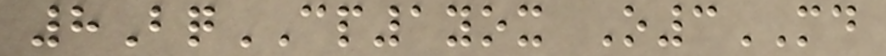8BqCP1yox O3MD
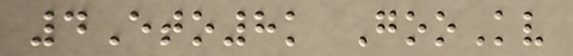4Eto8k GooKv
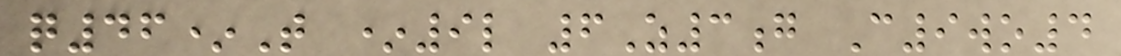q46*T *9l 6Z3g C9wo4
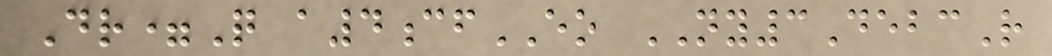Dr=Q a4cfEO NY3DebcR
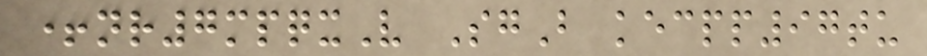+nr7mpqxV SgB kecpp97tu
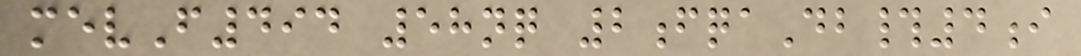mevF494 58nq 2fqaDb#4i
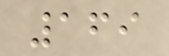169
